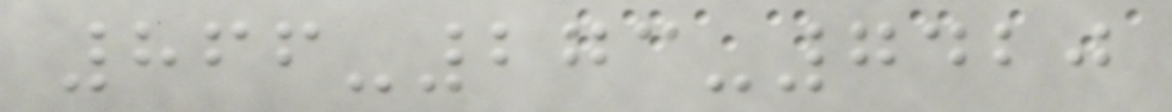866-273-7420
